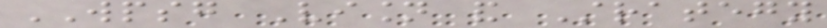WPSG Vision and Strategy
